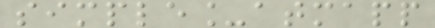simple_atmapp
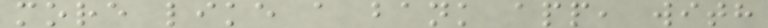more like a bank app, with
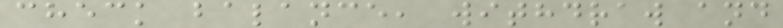check balance, withdraw and
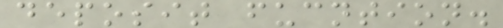deposit fucntion.
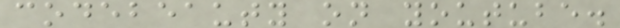codebeauty on youtube.
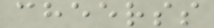cheerss
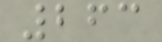263
